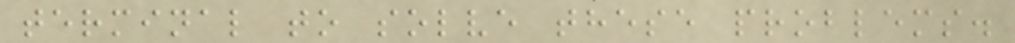terminal to solve these problems.
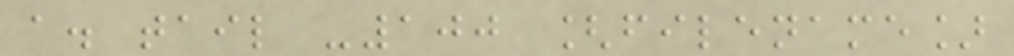a. tail -100 [filename]
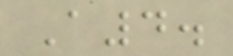A4.
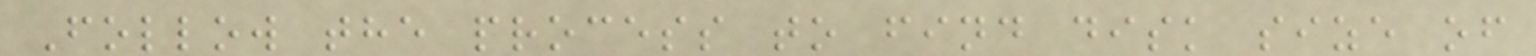Follow the process to find disk size of
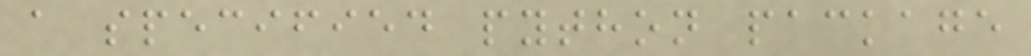a specified python package
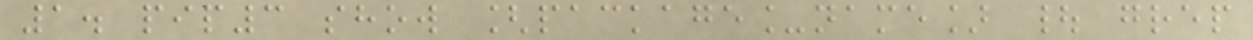1. pip3 show [package_name] | grep
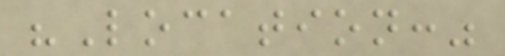"Location:"
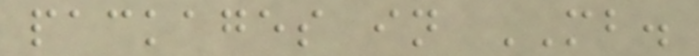packages in MB.
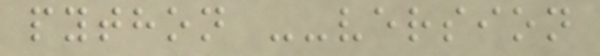python --version
